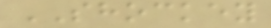SHOCKEY
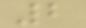2
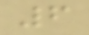6
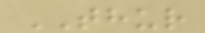THUR
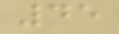45
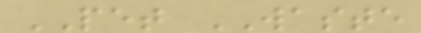PET WASTE
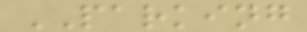PARKING
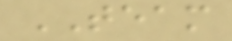TEAM
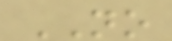NO
